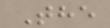The
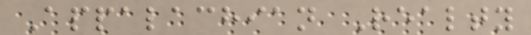Appalachian Realty
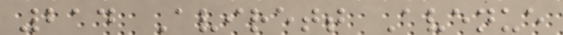214 Avirett Avenue
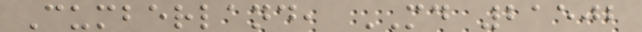Cumberland, MD 21502
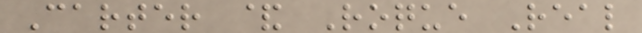Carter & Roque Real
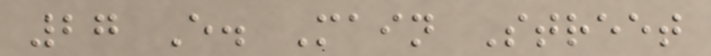27 E. Main Street
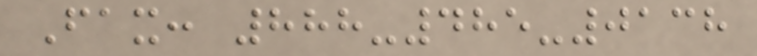Fax: 888-485-0138
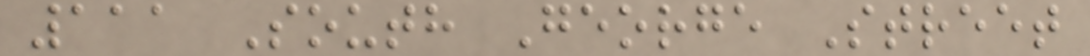111 South George Street
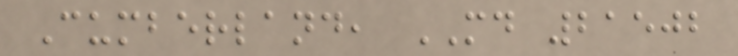Cumberland, MD 21502
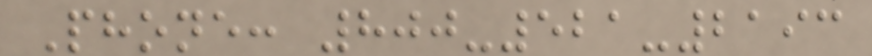Phone: 800-521-2193
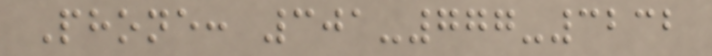Phone: 301-777-3232
